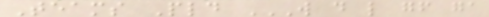Teams Pld W D L GF GA
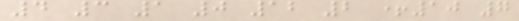4 3 1 0 12 2 +10 7
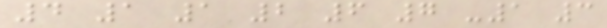4 1 1 2 6 7 -1 3
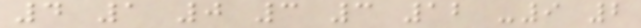4 1 0 3 3 12 -9 2
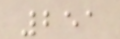251
